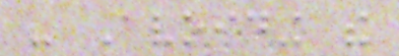- Avoiding the
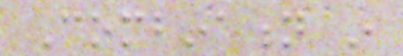Combination in
